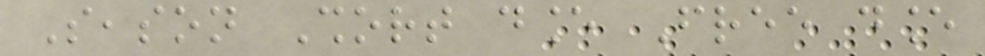Season Short dance Free dance
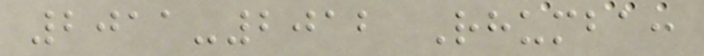2011-2012 Rhumba:
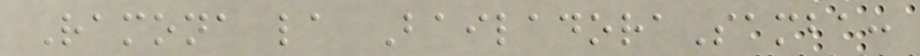Ramona la BailadoraSamba:
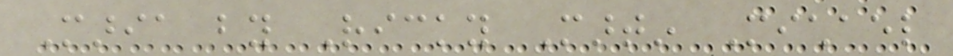Maria by Ricky Martin Michael
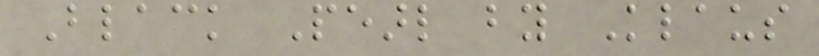Black Pearl by Klaus
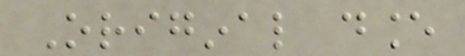Original dance
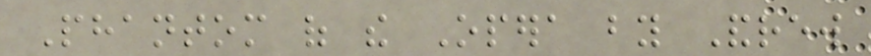Phantom of the Opera by Andrew
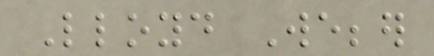Lloyd Webber
